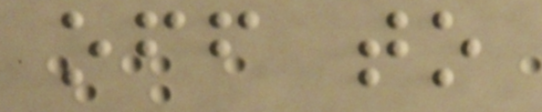off to
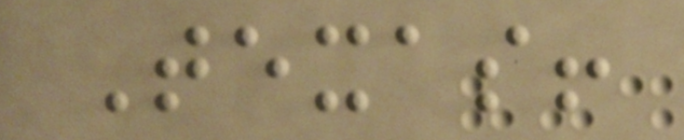Texas!
